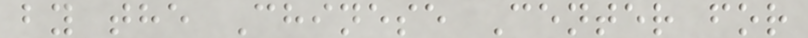by the Chinese Center for
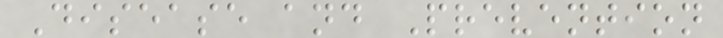Disease and Prevention
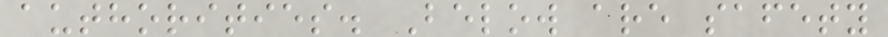authorities. Below are safety
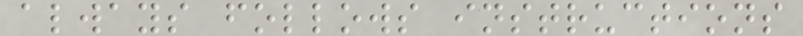always follows instructions
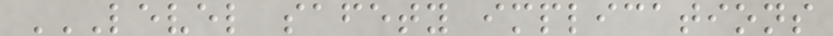LEVEL SAFETY IMPLICATIONS
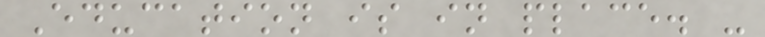Education is in place. -
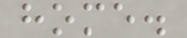home.
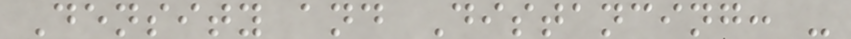Density and Distancing: -
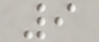9
